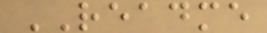README
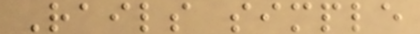Rails simple
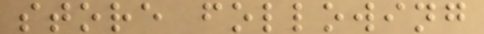store following
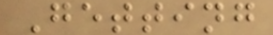Getting
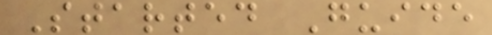Started Guide
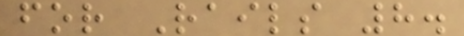for Rails 8.
